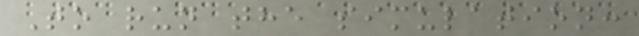To run the simulation:
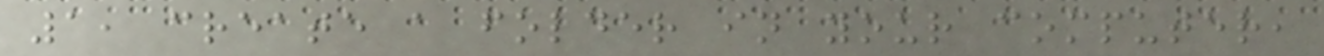1, create a folder in your computer,
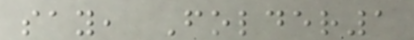say, Folder1
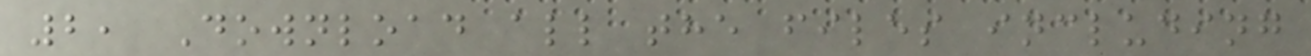2, Download all the files including
